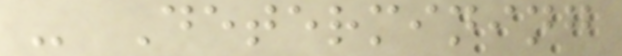- Determining
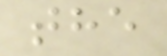the
